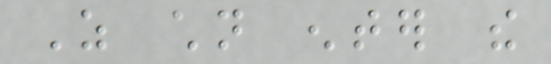As children enter the
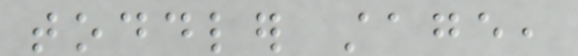toddler stage,
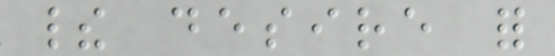their desire for
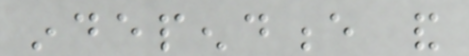independence and
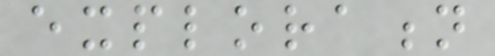exploration
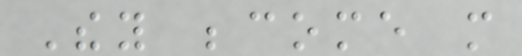They become more
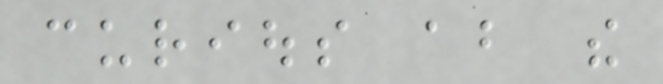curious about the
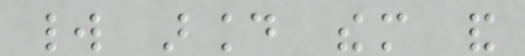world around them and
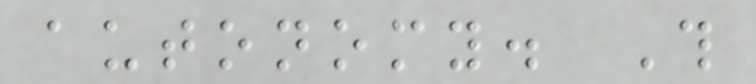autonomy. This
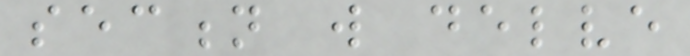section will delve
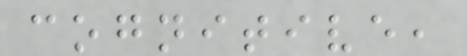cognitive,
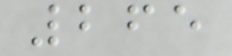265
